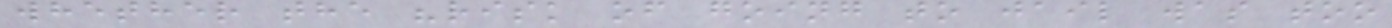whether the "risk of going to jail was too
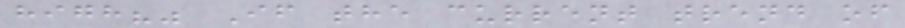high?" If the current trend of
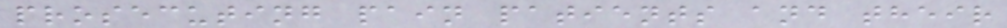prosecuting pain patients and their
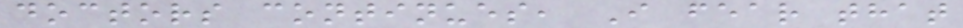doctors continues, I fear that
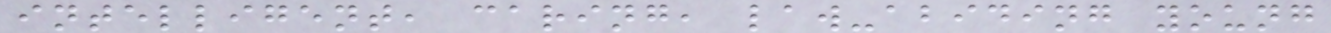intelligent, caring, law-abiding young
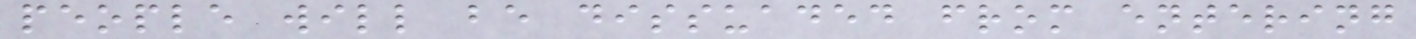people will be dissuaded from entering
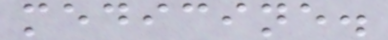medicine.
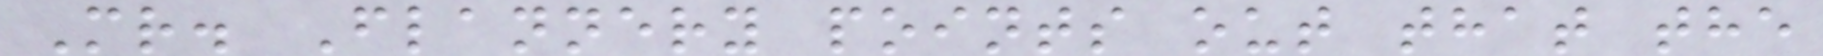Mr. Flannery points out that the
